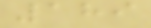189
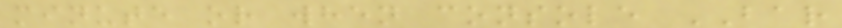minute or when console BAR
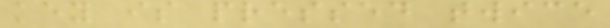key is pressed twice
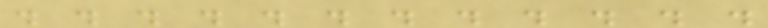. . . . . . . . . . . .
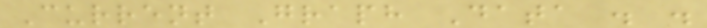Current Graph Data . .
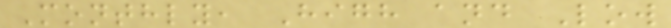Monthly, High and Low
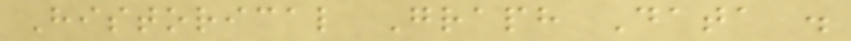Historical Graph Data .
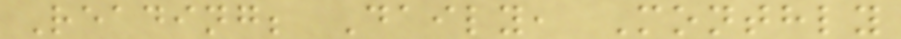Reading; Daily, Monthly
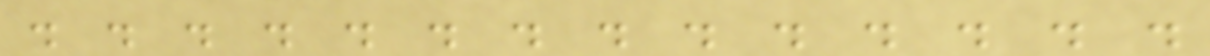. . . . . . . . . . . . . .
